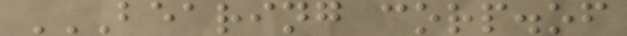BEARING CORP.OF
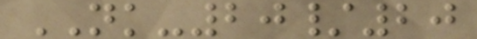NK-20/20
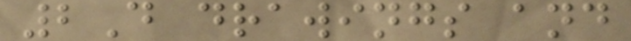2D drawings and
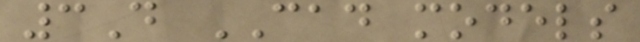3D CAD models
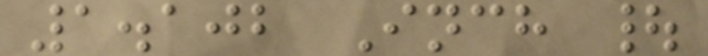1.102 Inch |
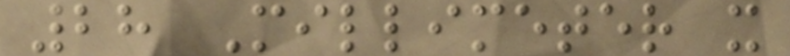28 Millimeter x
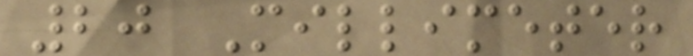20 Millimeter
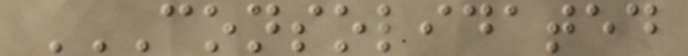CONSOLIDATED
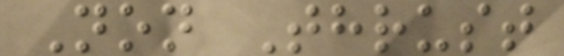Non Thrust
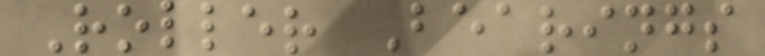Roller Bearings
